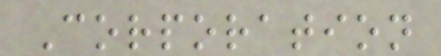Corporation
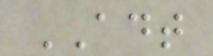ADT
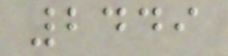2449
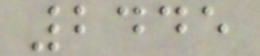2445
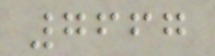7667
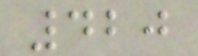420
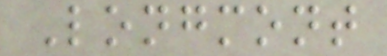Longmont
